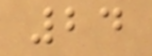24
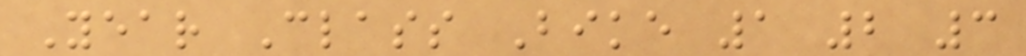Year Class Bike 1 2 3
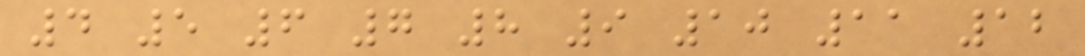4 5 6 7 8 9 10 11 12
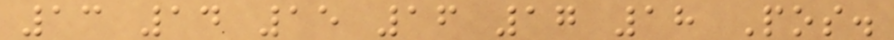13 14 15 16 17 18 Pos.
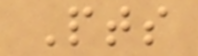Pts
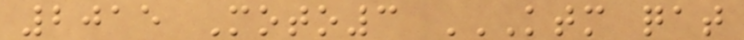2015 Moto3 KTM QAT
